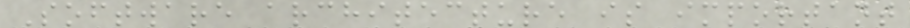Software architecture is important
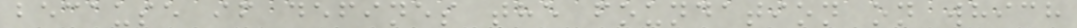because if defines the foundation on which
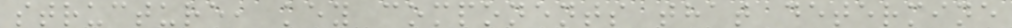structure, key components that determine
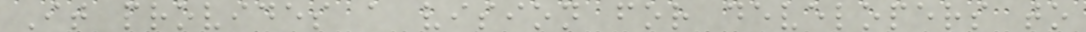It provides a vision for developers to
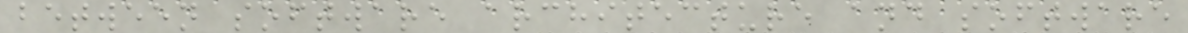between software architecture and software
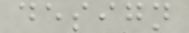design
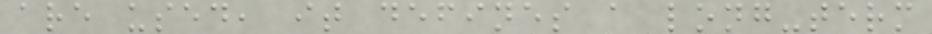are used, it defines a long-term
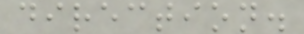direction.
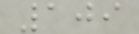109
